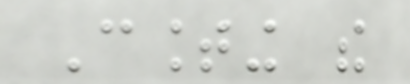Counting the
